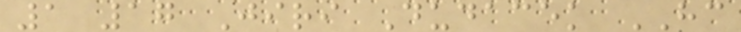1 17 Jiri Dudacek HC
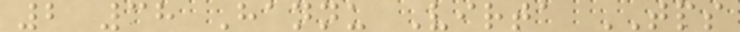2 38 Hannu Virta TPS
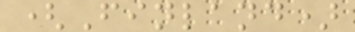(Finland)
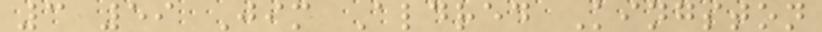3 59 Jim Aldred Kingston
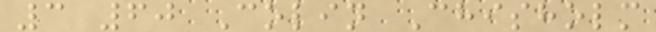3 60 Colin Chisholm
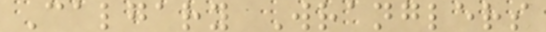Calgary Wranglers
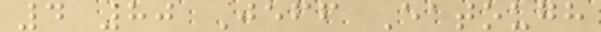4 80 Jeff Eatough
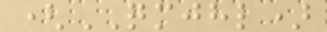(QMJHL)
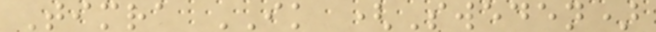Timra IK (Sweden)
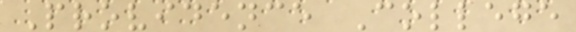Providence College
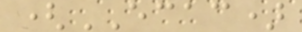(ECAC)
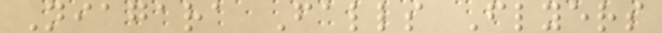Niagara Falls Flyers
